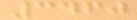3460
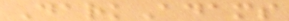DarkAdams
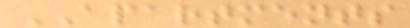APARTMENTS
